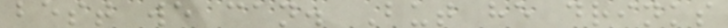best we can. But he drinks
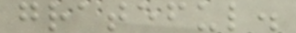grateful.
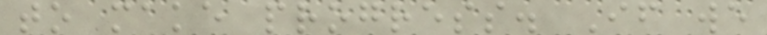to make progress. If we
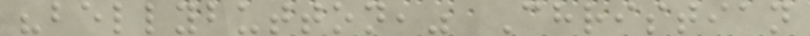"bellybutton," Christian
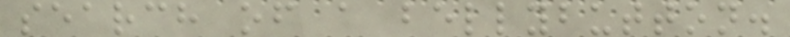search of a bellybutton.
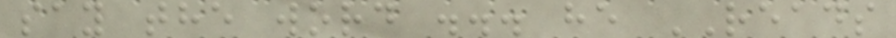say the word ... he READS
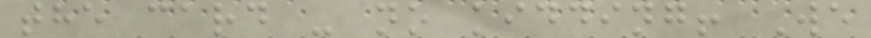the card - no kidding! We
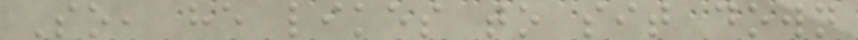So, he likes to sit down
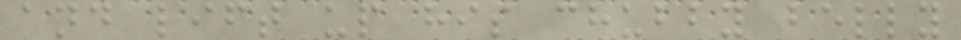and lift up his chubby belly
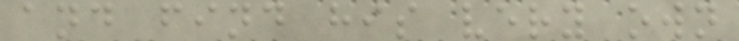and find his very own
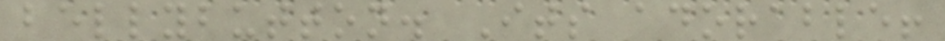bellybutton. Its adorable!
